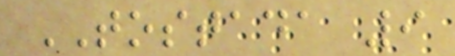TOSTADA 9
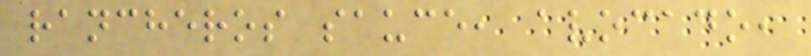rancheros sauce, avocado,
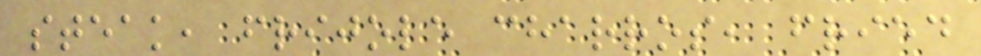steak, frijole charros, fried
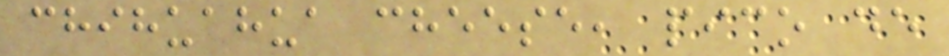chihuahua cheese, pico de
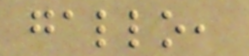gallo,
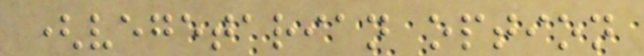(vegetarian option
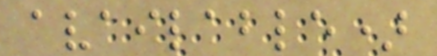available)
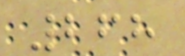268
